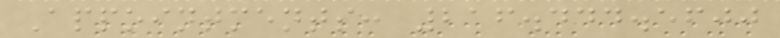Appointments: 216.444.5600
